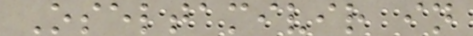Oseltamivir in
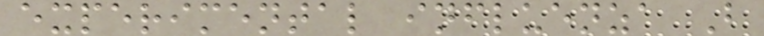experimental influenza B
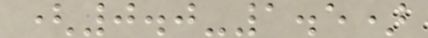(0.0-1.5)
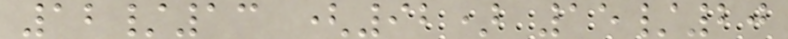12/13 (92) 15/20
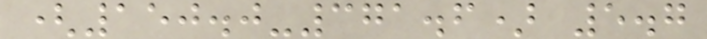(150.0-371.6) 5.7
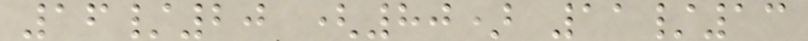16/20 (80) 11/13
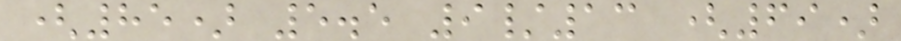(85) 5.5 9/13 (69)
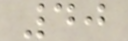40
